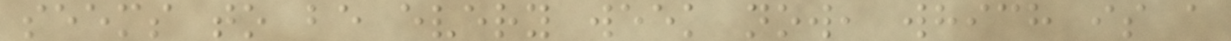seems to be every week now, which is a
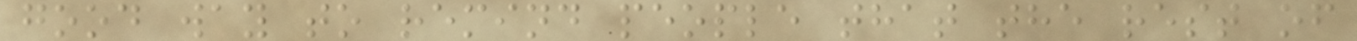good way to remind people that the rest of
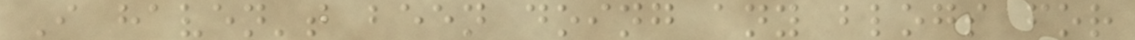I haven't been doing any blogs for
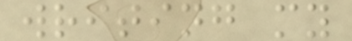writing my
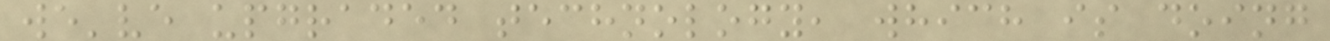we've upgraded technology, which is doing
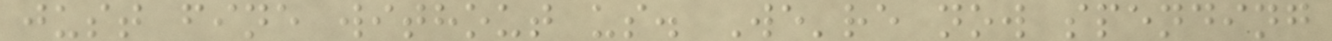just fine without us. We're now spending
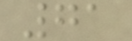71
